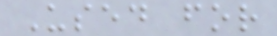Used for
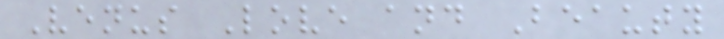Venus Love and Beauty
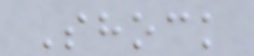Shock
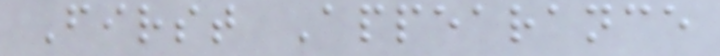First Appearance
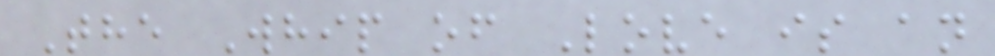The Whip of Love is an
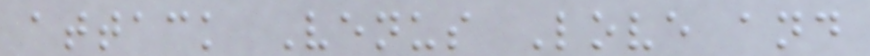attack Venus Love and
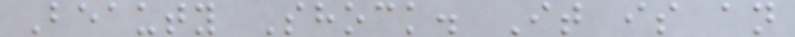Beauty Shock. It is an
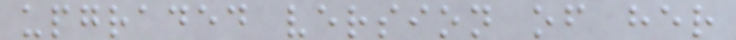upgraded version of her
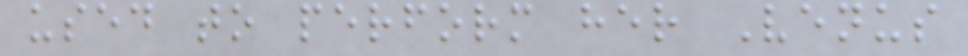used to perform her Venus
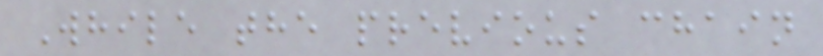While the previous chain
